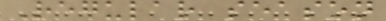Regular season
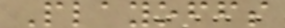Playoffs
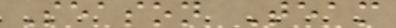Season Team
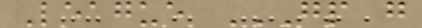League GP G
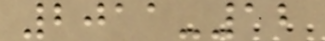2011-12
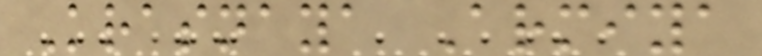Krasnaya Armiya
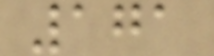171
